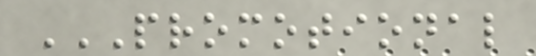PROMOTIONAL
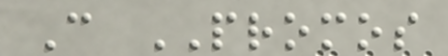C PROMOS
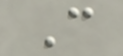C
